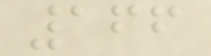166
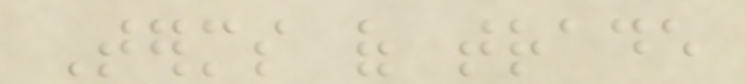Terms of trade
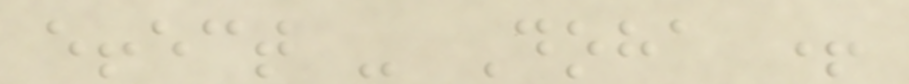effect - Doha +
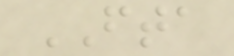FTA
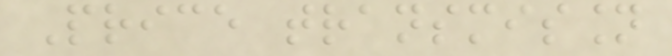Price transmission
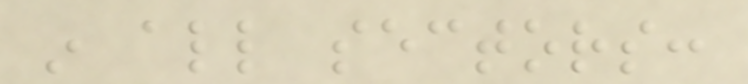in all sectors:
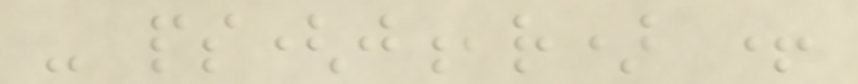- ps(j,r) +
